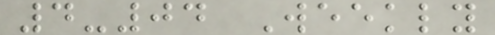4-04 Weekly
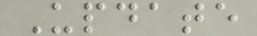Update
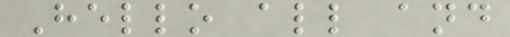Hello all and
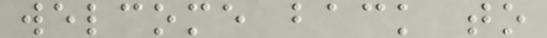welcome back to
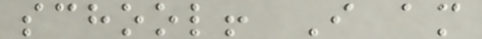school! I am
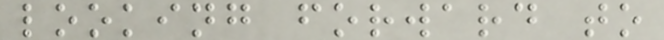looking forward to
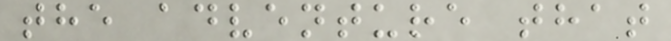the adventure that
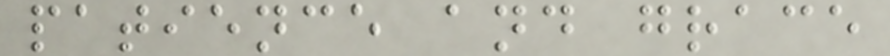patience and grace
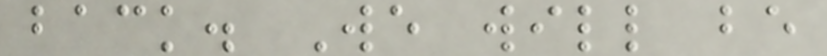back. We will be
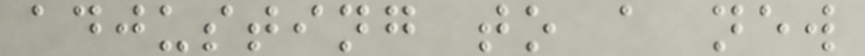adjusting to a new
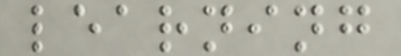learning
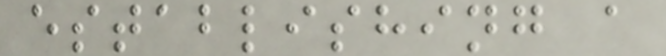establishing a
